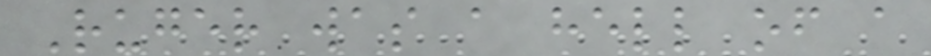Ruger was a hell of a
